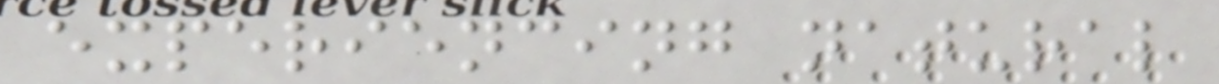experiencing natural
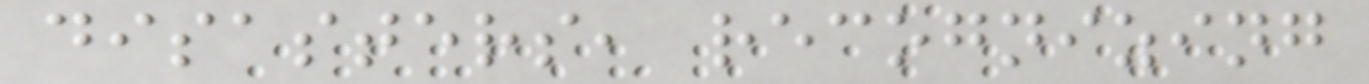disasters, recognizing
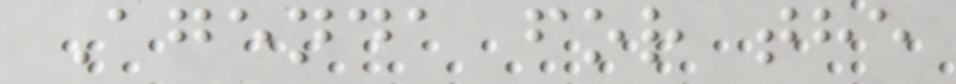Agenda for the
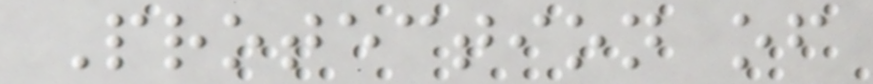Protection of
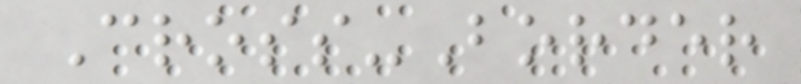Cross-Border
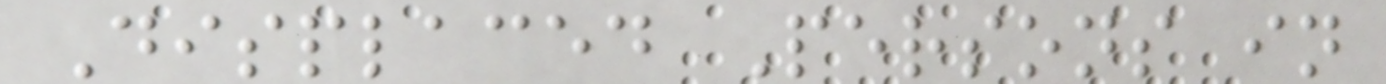Displaced Persons in
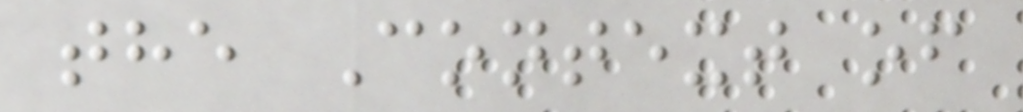the Context of
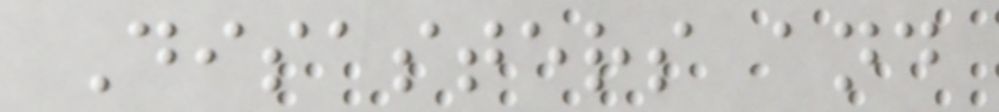Disasters and
